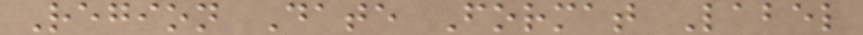Region Date Format Label
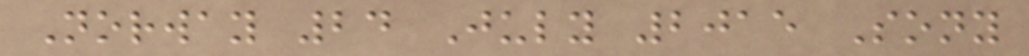Norway 24 July 2015 Sony
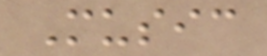Music
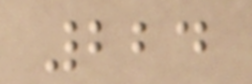224
